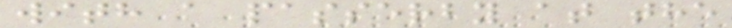with a passerby at the
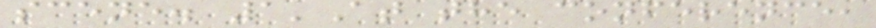scene. 1'At the conference,
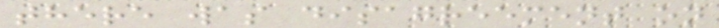there was disagreement on
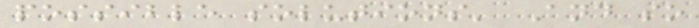possible solutions' And so
